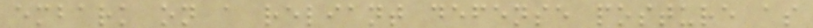embark on a reliant defense posture as
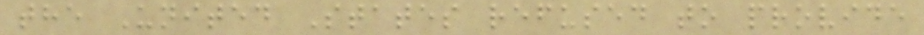the United States refused to provide
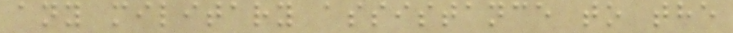any military assistance to the
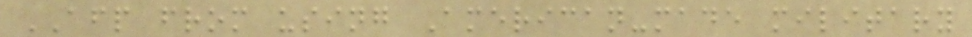AFP from using American-made military
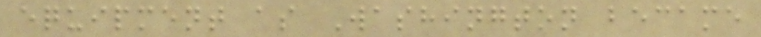equipment as Washington became
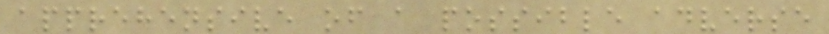apprehensive of a possible adverse
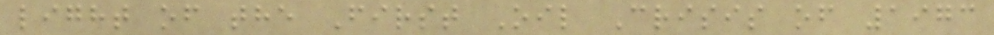light of the First Oil Crisis of 1973
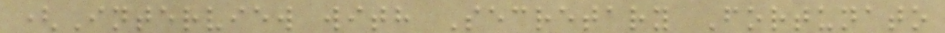(Interview with Secretary Fortunato
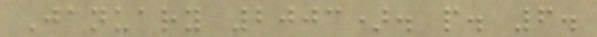January 2003). p. 6.
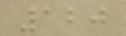120
